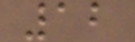12
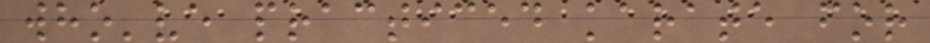who've practiced karate for
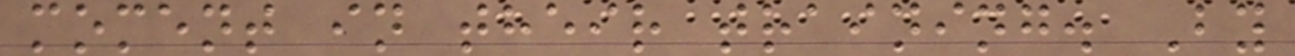moment in their training. By
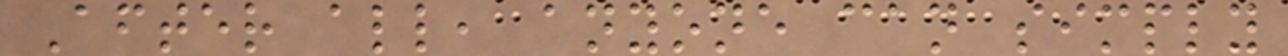After all, anyone can simply
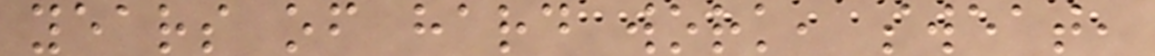years of hard work, sweat,
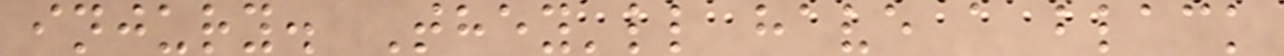injury. They'll have a black
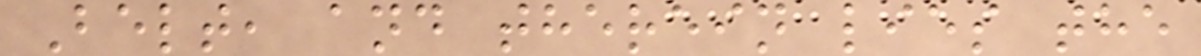Belt, and therein lies the
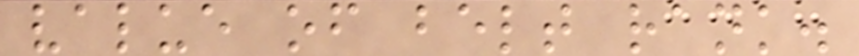value of belt rank.
